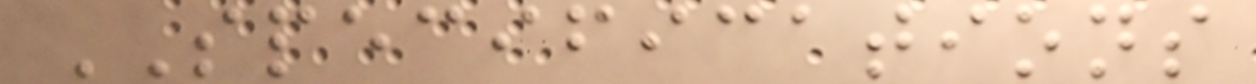SPECIFICATIONS
